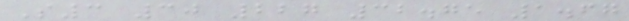S3 30 227 32.75 1.67
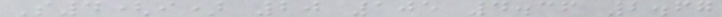S4(i) 20 105 4.36 2.67
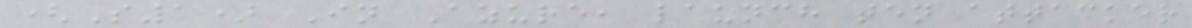(S1) In Azure, launch ten attacker
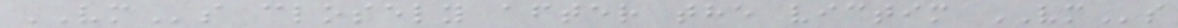VMs closely after the victim VMs
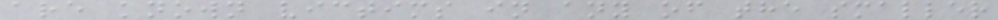are known victims in any of the smaller
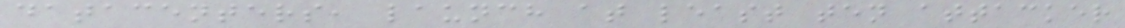datacenters, launch at least ten attacker
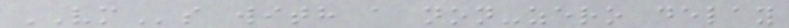VMs with a non-zero delay
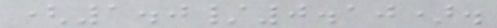(1.0/0.10).
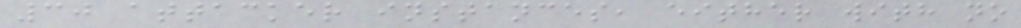30 attacker instances, either with no
